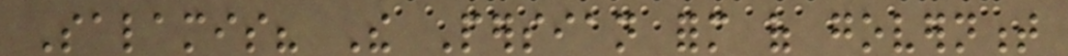Salamis? The Persian form of government
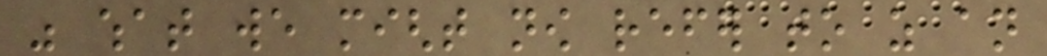was what we might now refer to as an
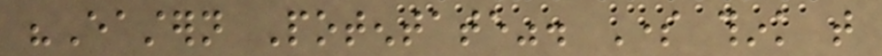"Eastern Potentate". Some think that
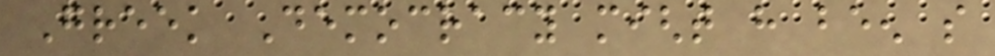Greek Democracy might have been so
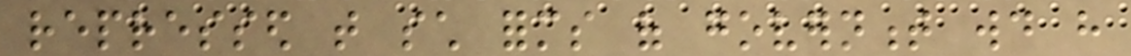repressed that such forms of government would have
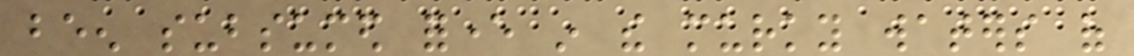been subsumed forever in the murky waters of
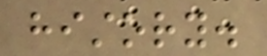history.
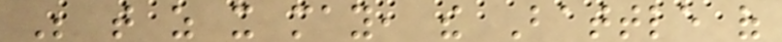Be that as it may, the Battle of
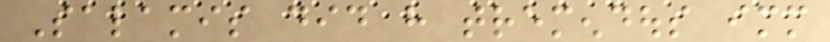Salamis did have tremendous immediate
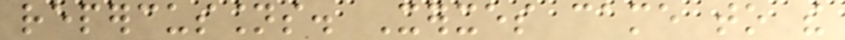repercussions. Xerxes came to the
